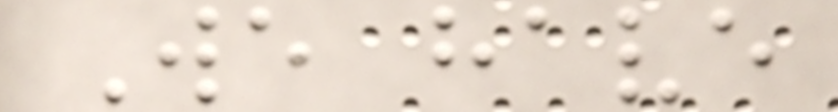We have
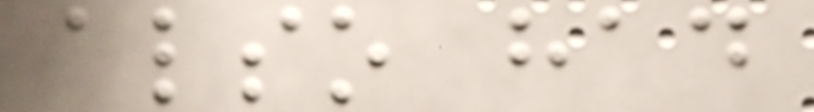also had
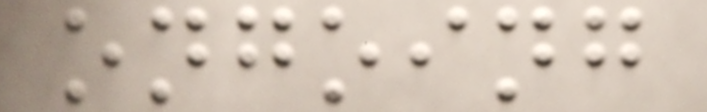ongoing
